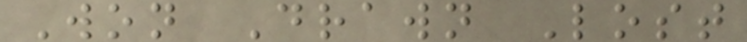Won Drawn Lost
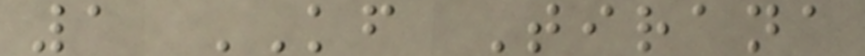1 KF Tirana
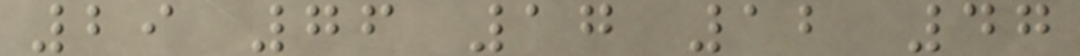29 76 17 12 47
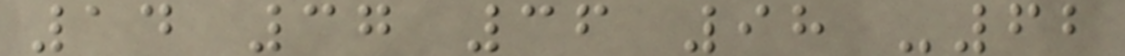14 37 36 98 -62
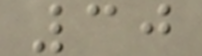30
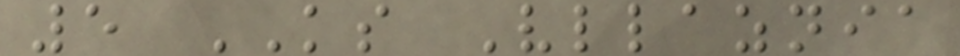5 KS Vllaznia
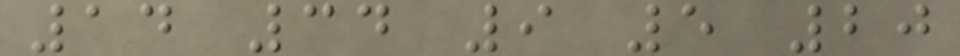14 34 9 5 20
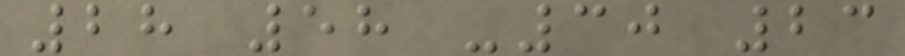28 58 -30 23
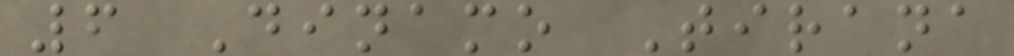6 Dinamo Tirana
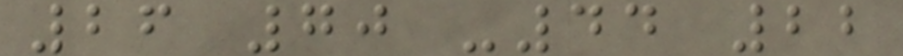26 70 -44 22
